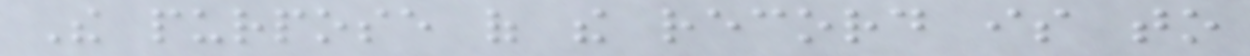The purpose of the record is to
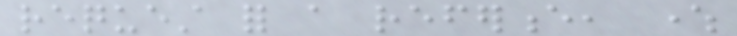request for a reference, where
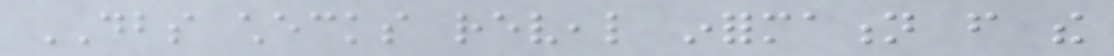DBS checks reveal information from the
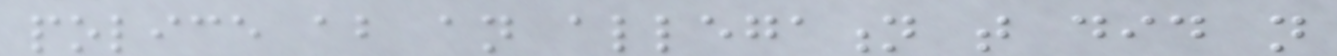police about an allegation that did not
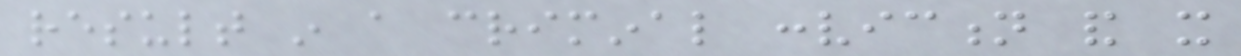result in a criminal conviction and it
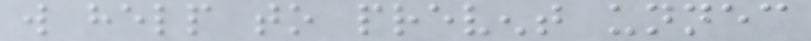will help to prevent unnecessary
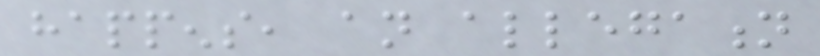happens, an allegation
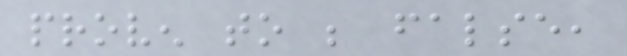proven to be false,
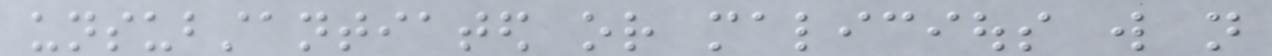unsubstantiated or malicious will not
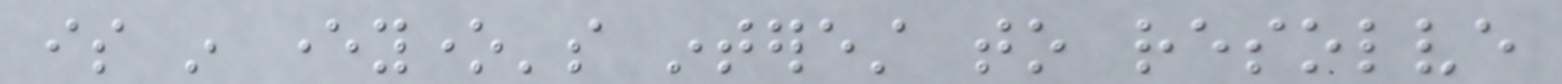is in everyone's interest to resolve
